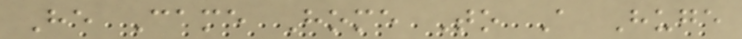He Came Home To A Huge
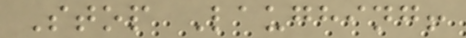Stop Laughing!
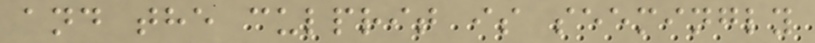and the culprit is seemingly
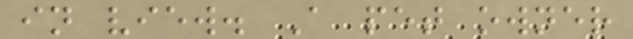in view. A pet owner
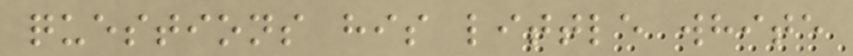questions his little white
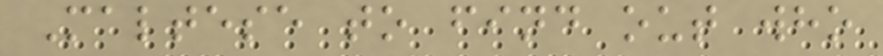Maltese to find out who
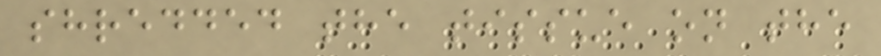shredded the tissue on the
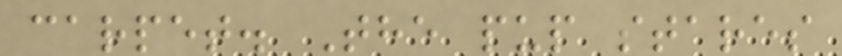carpet. The pup stares
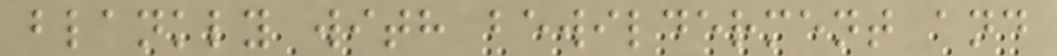blankly with bewilderment and
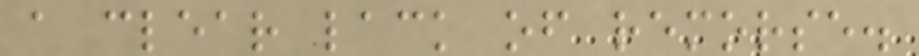a clear lack of remorse.
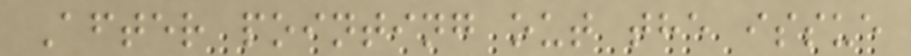After pointing out the issue
